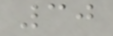30
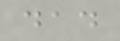dad
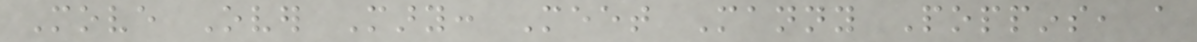Move Over Mary: Meet Manny Poppins, a
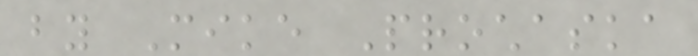by Mike Prochaska
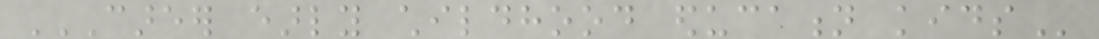CAREER EARLY CHILDHOOD EDUCATION KIDS
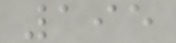195
